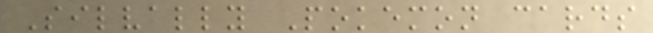Silvally Pokemon cards
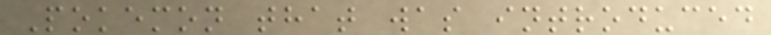Pokemon that was introduced
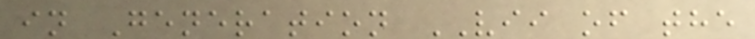in Generation VII of the
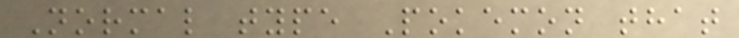Normal type Pokemon that
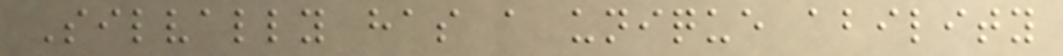Silvally has a unique ability
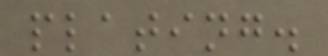plating.
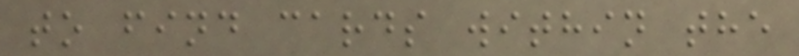to find cards within the
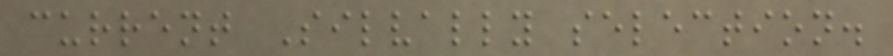current Silvally selection.
